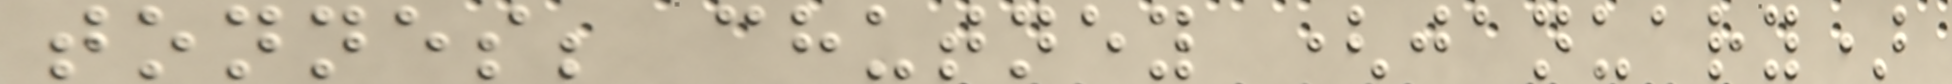tonnes; chutney (january)
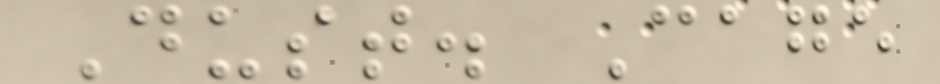Dust. Cage
